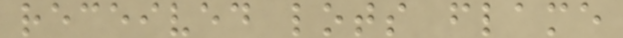received lots flame
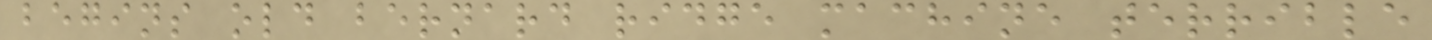begins old bernard ridge machine terrible
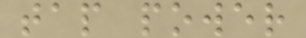tap power
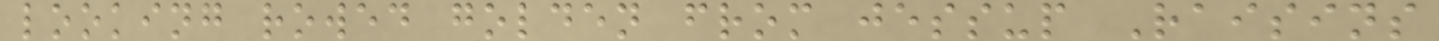looking rowed golden from jessup Raisins
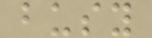busy
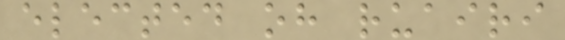elected oh ruairi
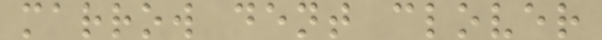marrow dent clover
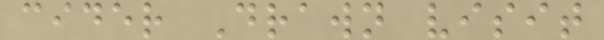cider Drawn visit
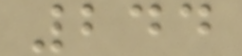244
